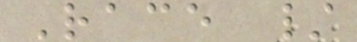Race /
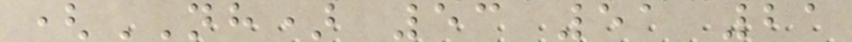(NH) 53 51 21
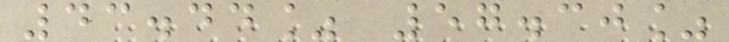43.44% 57.30%
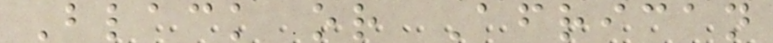Black or African
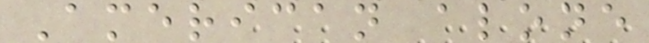American alone
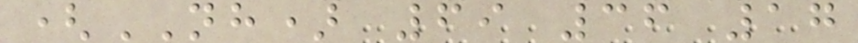(NH) 69 36 17
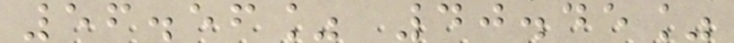56.56% 40.45%
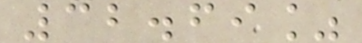32.69%
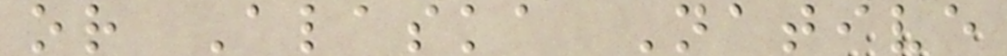or Alaska Native
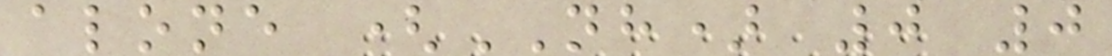alone (NH) 0 0
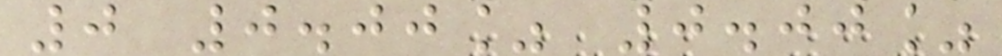0 0.00% 0.00%
